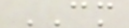CM
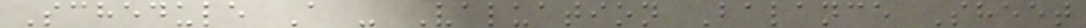Schedule A - Valuation Balance Sheet
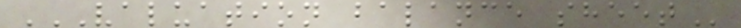VALUATION BALANCE SHEET
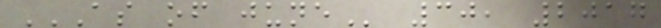AS OF JUNE 30, 2017
